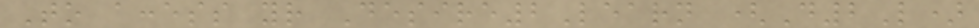To access your Desire2Learn (D2L)
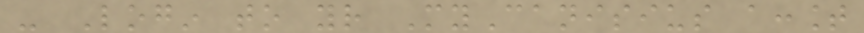- Login to your MyCanisius account
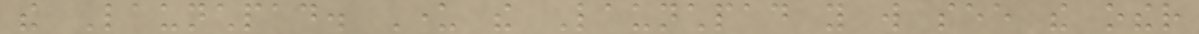the Launchpad. Under the Launchpad you will see the other
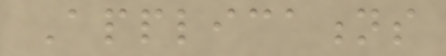Applications
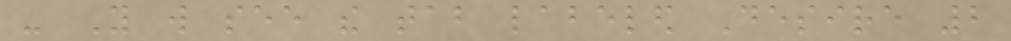- You will see the tab labeled Desire 2
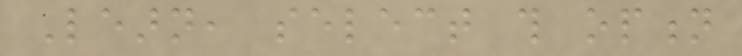Learn, select this option
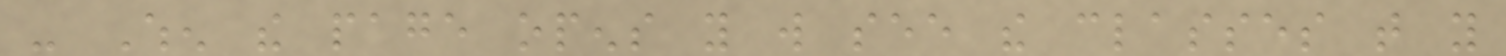- When the page opens you will see the classes that you
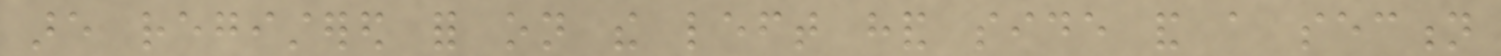are registered for on the left hand side and a section
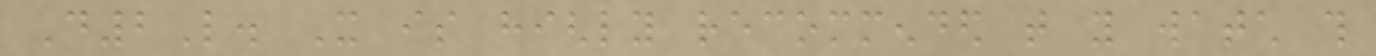D2L. It is highly recommended that you watch this
